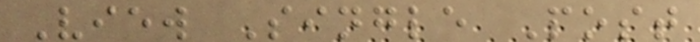View Single Post
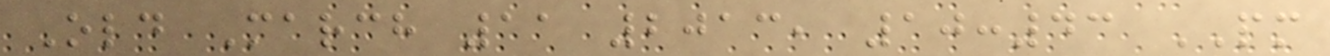Old March 11 2013, 10:43 PM
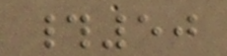#50
